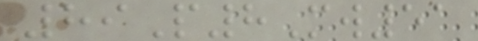89P8Mw51
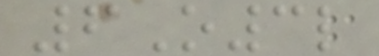6O3l
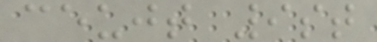ceujt 9st
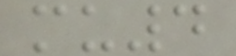mu4
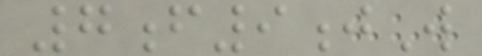7f9jW
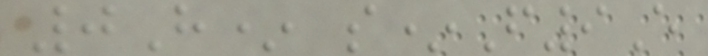0H* s*F9E
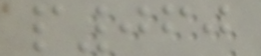p060
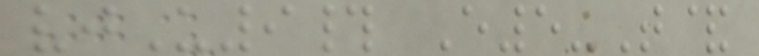vjU9# E5-T&
